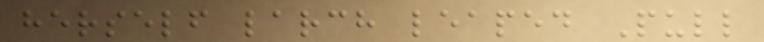herself larch leaped Pull
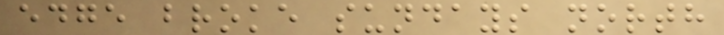edge broke sundays north
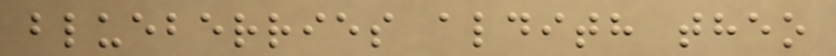blueberries aldith theo
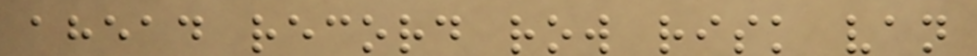ahead record row risk van
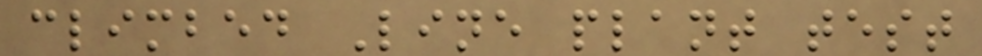climbed Line plant test
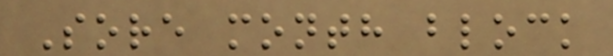Sore month block
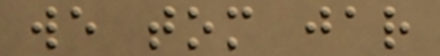we tom jar
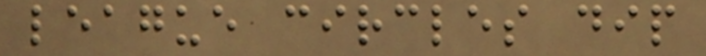league circles dip
